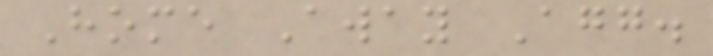Home Away Agg.
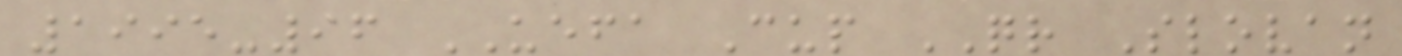1995-96 UEFA Cup QR Slovan
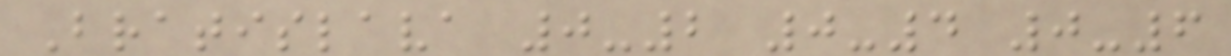Bratislava 0-2 0-4 0-6
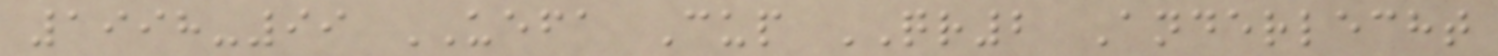1998-99 UEFA Cup QR2 Anderlecht
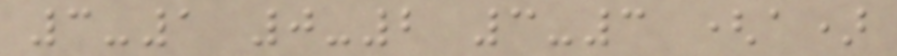3-1 0-2 3-3 (a)
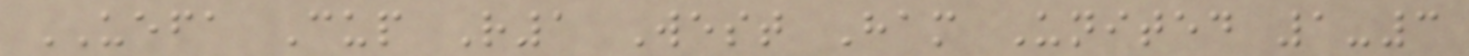UEFA Cup R1 West Ham United 1-3
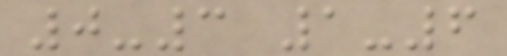0-3 1-6
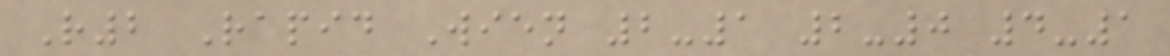R2 Rapid Wien 2-1 2-0 4-1
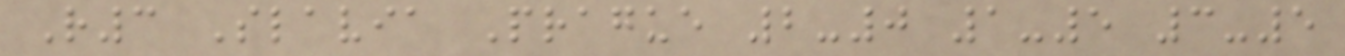R3 Slavia Prague 2-0 1-5 3-5
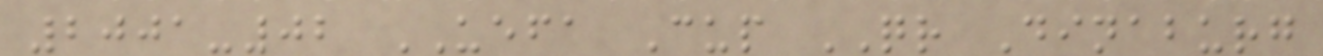2001-02 UEFA Cup QR Dinaburg
